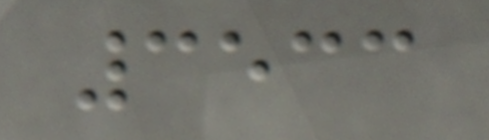3533
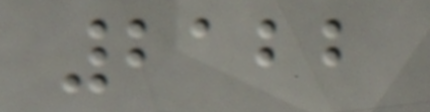2122
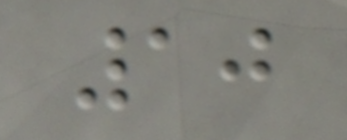10
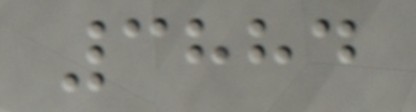3884
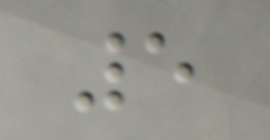5
